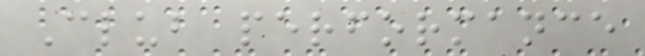Club performance
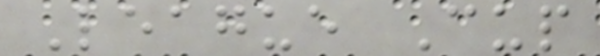League Cup
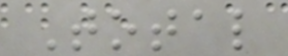Total
